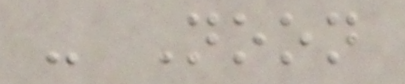- Noon
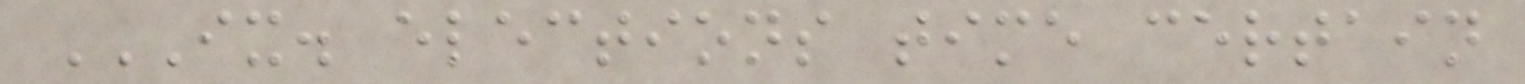IX. ELECTIONS TIME CERTAIN
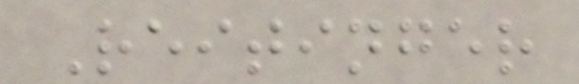Reitinger
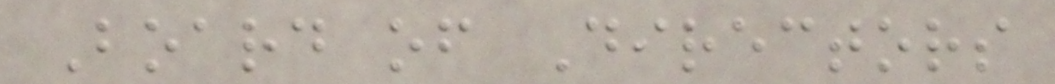Board of Directors
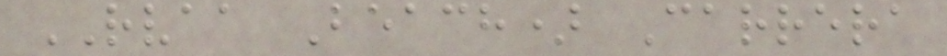RVAA Beach) Carrera
